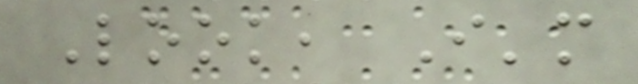Look, I'm
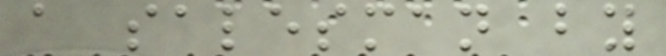a salesman by
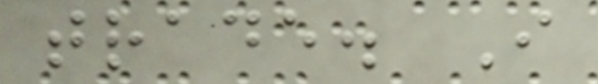trade. I
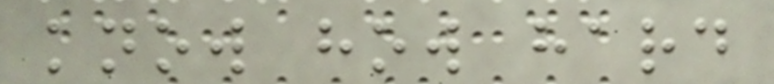know how hard
